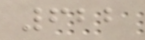622
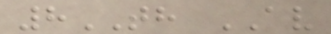8TH AV
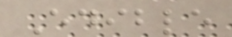Edible
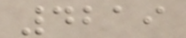4219
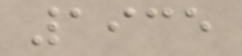1935
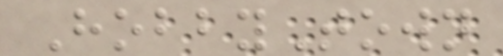HobbyTown
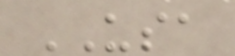USA
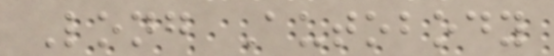Long Autobody
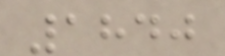1840
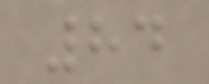84
